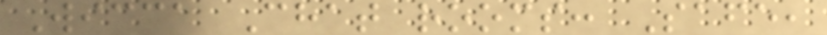Wicca Chat rooms: Safe,
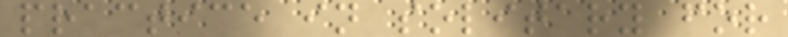practice in solitary for
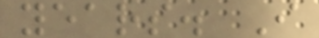years. I
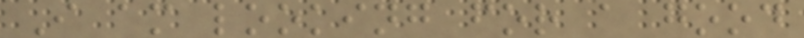I am looking for a good
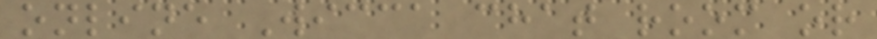online Wicca chat room or
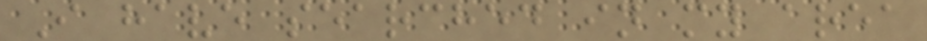I have searched in my area
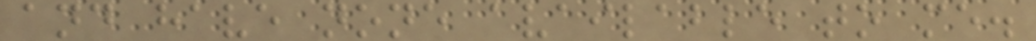and have none available to me.
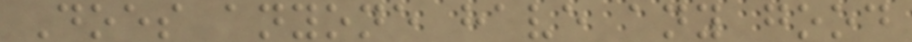Does anyone have any good
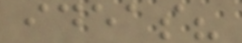ideas?
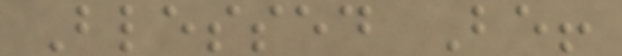Blessed Be!
